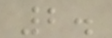2.
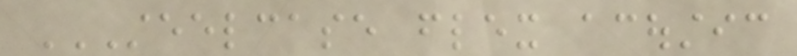STEELCASE FLEX ACOUSTIC
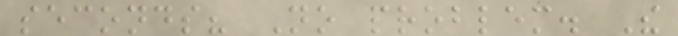seconds? No problem. The
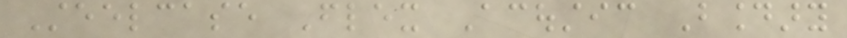Steelcase Flex Acoustic Boundary
